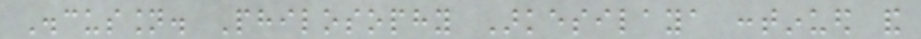Discussion. Philosophy Arkesilaya continued and
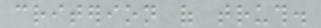criterion of truth.
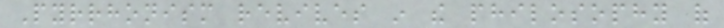Pyrrhonism revives in the philosophy of
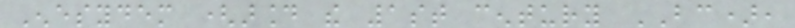Enesydem (around the 1st century BC),
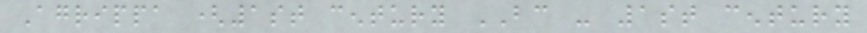Agrippa (1st century BC - 1st century
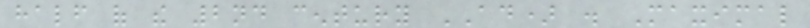half of the 2nd century AD) . Maximal
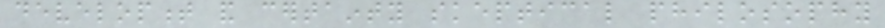development and certainty skeptical philosophy
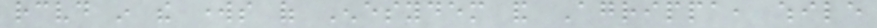received in the works of Enesydem and Agrippa, while
